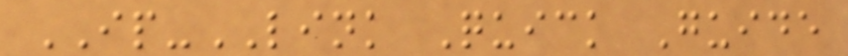IP-LINK Quick Guide
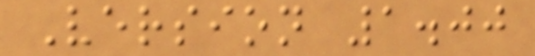Version 1.00
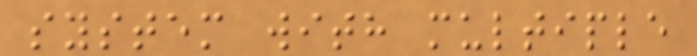system with multiple
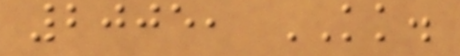2005, KK.
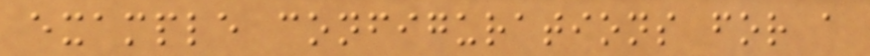example configurations for a
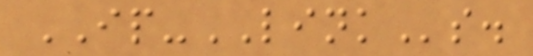IP-LINKs.
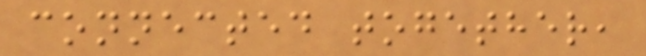connected together,
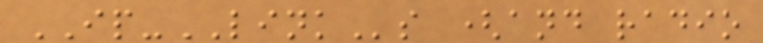IP-LINKs (and radio
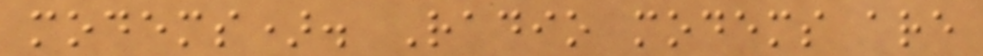modems). Radio modems are
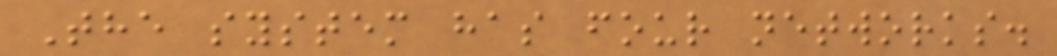The system has four networks.
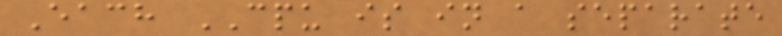Each CPU is in a separate
